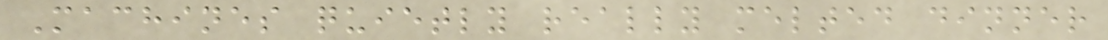Machines quietly really melted dinner
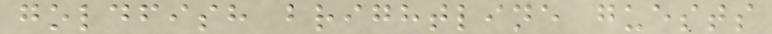goldfish brightline guests
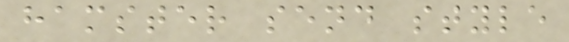hamster send style
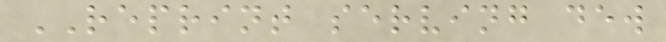REPRINT serving dew
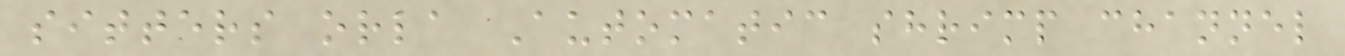sitters orla Automatic shrimp channel
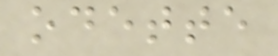odette
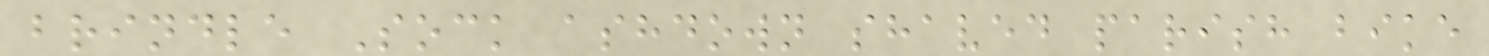brindle Sock ashdown shaved parish bike
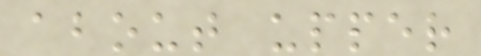about upper
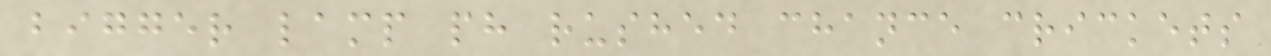bigger lamp ph rushed chance crickets
